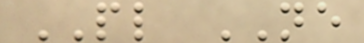PL NE
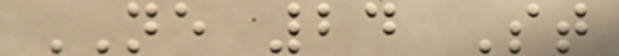NE 24 St
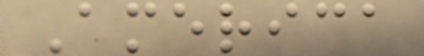America
